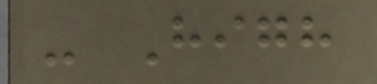- High
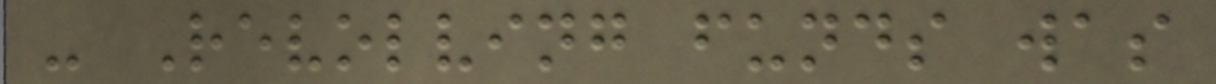- Revolving funds was
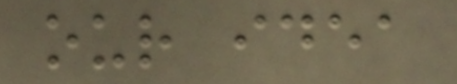our idea
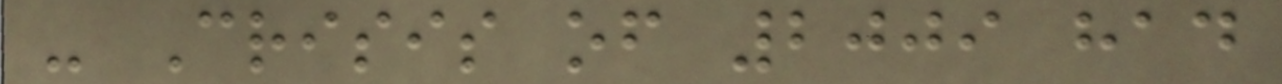- Crisis of 2009 had
